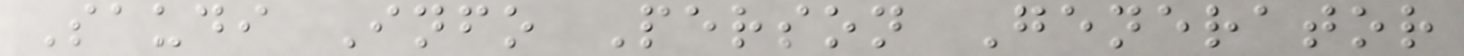Saudi Info Person Generator
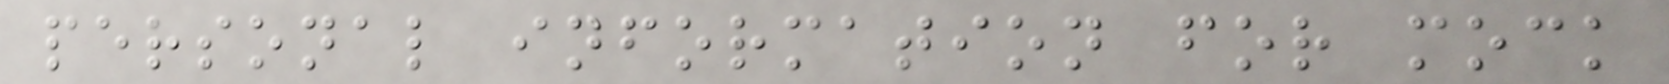personal information for mock
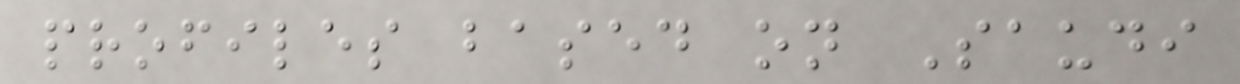profiles based on Saudi
